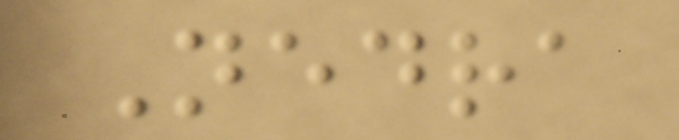Nedra
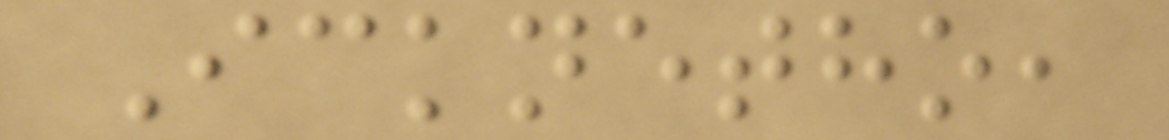Icknetho,
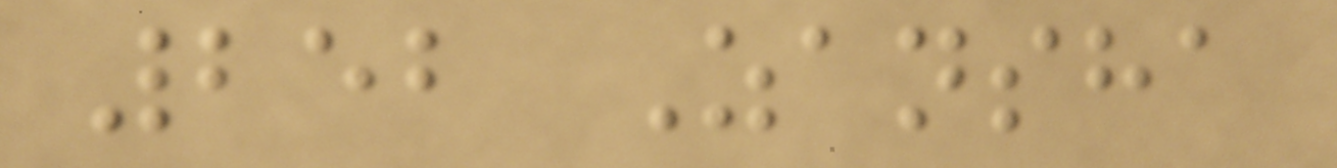252 Zansha
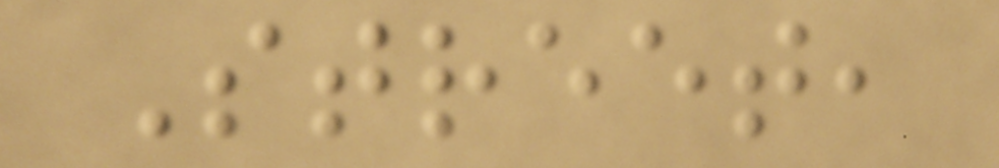Street,
